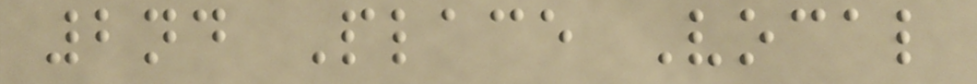2nd Place Vocal
